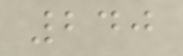240
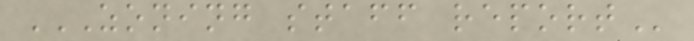ZONING STAFF REPORT
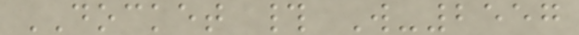DOCKET # W-2557
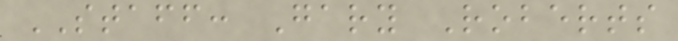STAFF: Gary Roberts
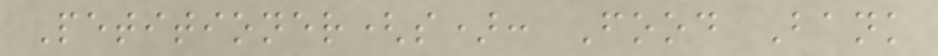Petitioner(s): Food Bank
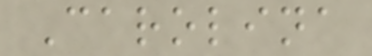Carolina
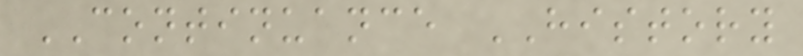CONTINUANCE HISTORY
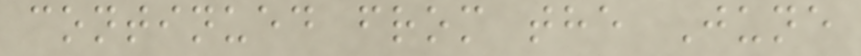continued from the June
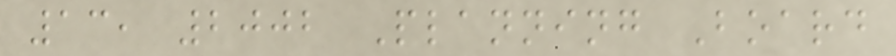13, 2002 Planning Board
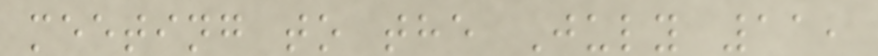meeting to the July 11,
